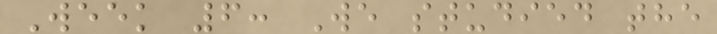Week 6: We studied the
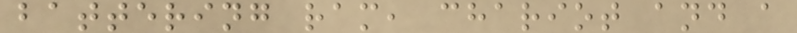battering ram, chariot and a
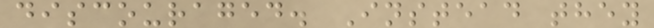discouraged. Instead they
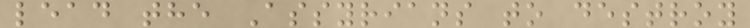lead the Assyrians to destroy
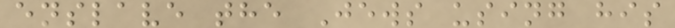enslave the Jews using his
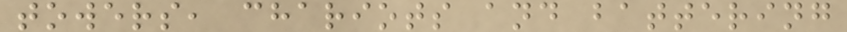towers, chariots and battering
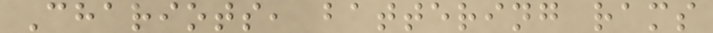Chariots, battering rams
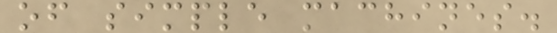of simple machines.
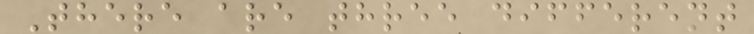There are three different
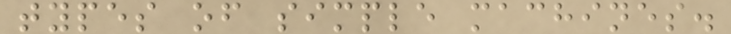types of simple machines.
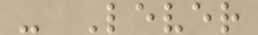- Lever
